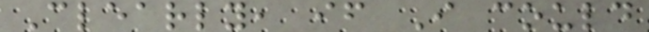Clearly, if I could
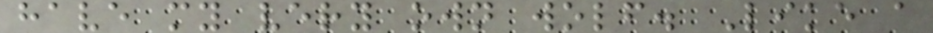have my very own wolf. Like a
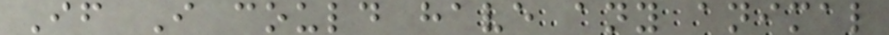If I could have any animal
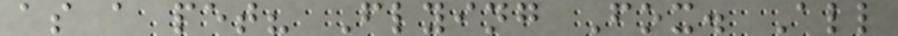as a pet? Flying Fox. All
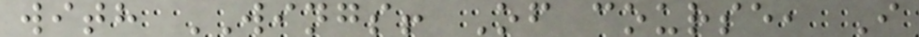with WINGS! Of course, I
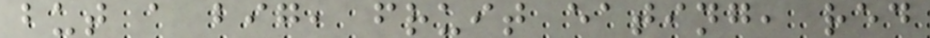but a big, fruit eating, red
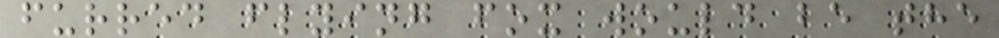furred flying fox would be the
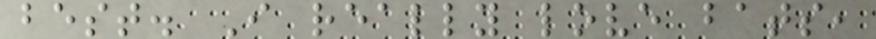best. I really love bats,
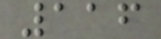116
